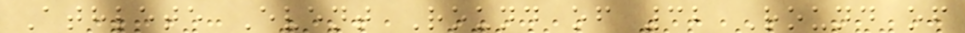Athlete Event Round of 32 Round of
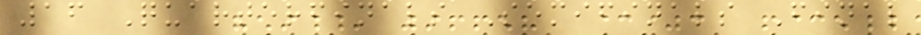16 Quarterfinals Semifinals Final
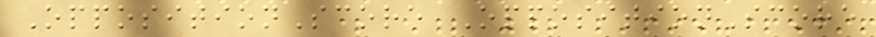OppositionScore OppositionScore
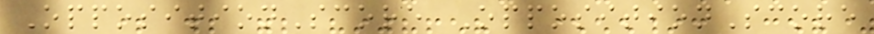OppositionScore OppositionScore
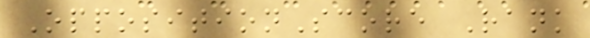OppositionScore Rank
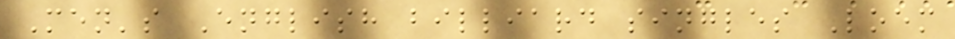Men's English billiard singles Loem
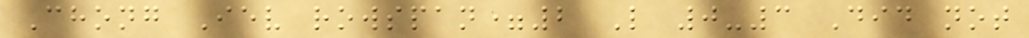Chong Iev rowspan=2 L 0-3 Did not
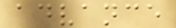advance
